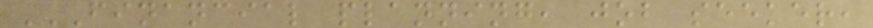FINANCIAL PLANNING, JOB SEEKER,
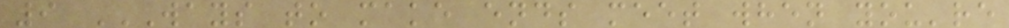9 WAYS TO MAKE ENDS MEET WHEN YOU'RE
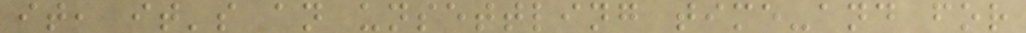it, it's an unsettling time-and for
